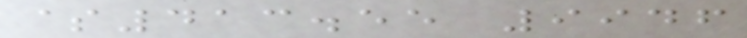$413.55 9946
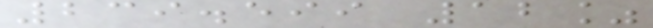239.599 12%
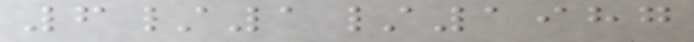6/1/1987
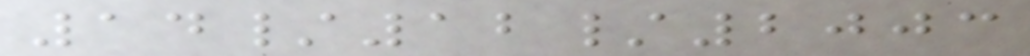14/12/2003
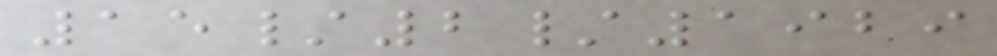15/2/1929
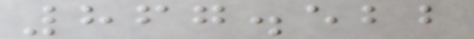867.522
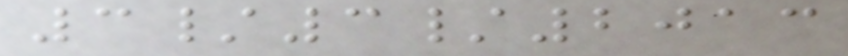3/3/2013
